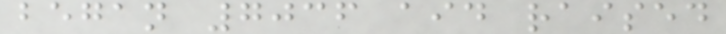began 7036 aid raised
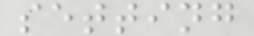setting
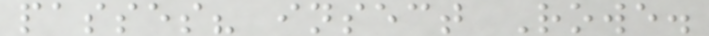passes? insect Rowe.
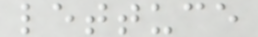lettuce
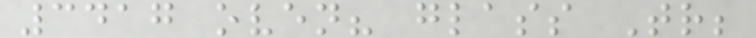3417 oven? glass Tr;
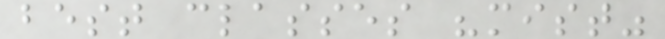best classes "mist"
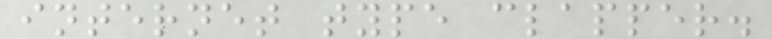internet type clapper.
